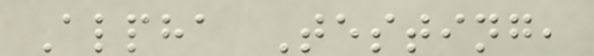Alpha Testing,
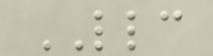LLC
